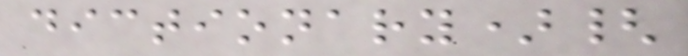dictionary){
